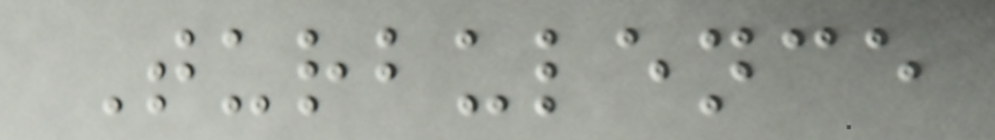Turbulence
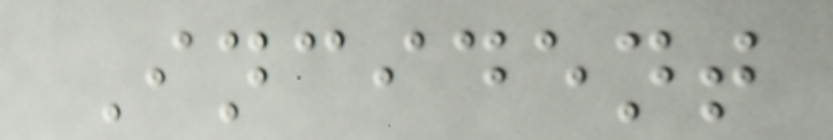Incident
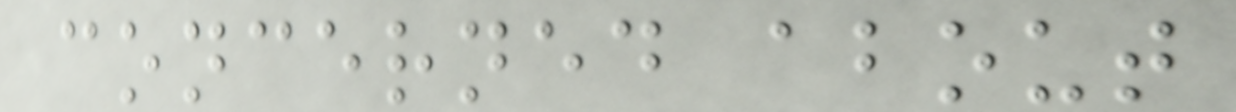concerned about
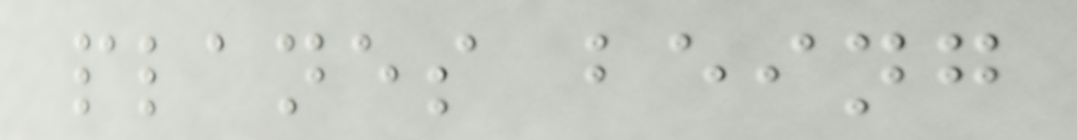planes being
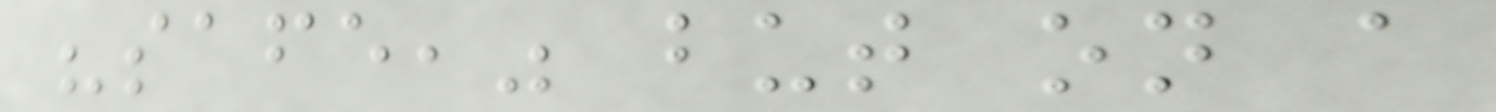"safe," but on a
